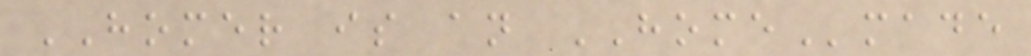HOMER is an HOMEmade
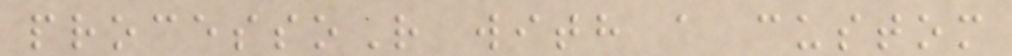processoR with a custom
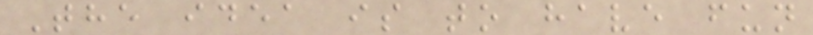The idea is to have fun
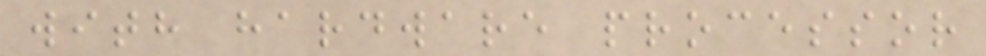with hardware processor
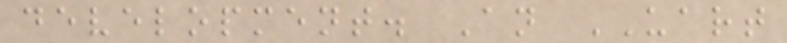development. An UART
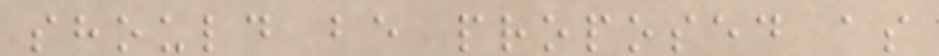should be proposed as
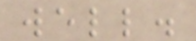well.
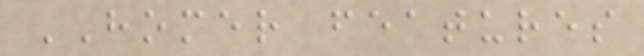HOMER features
